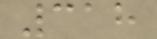318
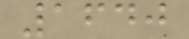1640
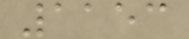1153
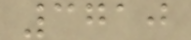3710
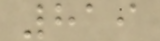819
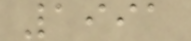1991
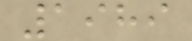1989
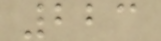223
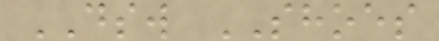DSW SHOES
